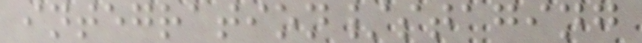integration/staging
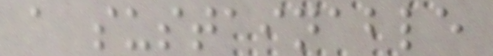a sustainable
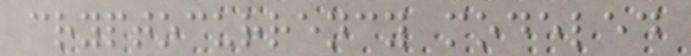cryptocurrency modeled
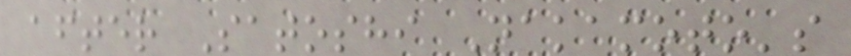after Satoshi Nakamoto's
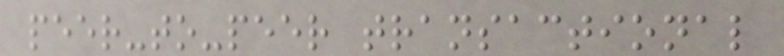peer-to-peer transactional
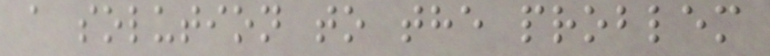a solution to the problem
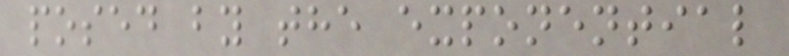posed by the exponential
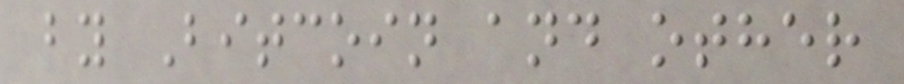by Bitcoin and other
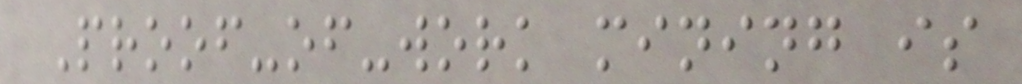Proof-of-work mining is
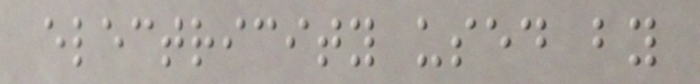electricity used by
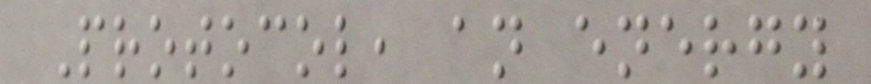Protocol, an energy
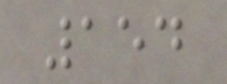154
